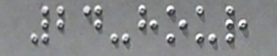24-hour
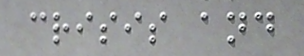crisis and
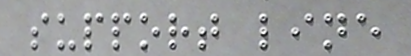support line
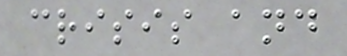crisis and
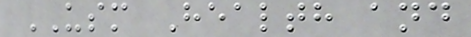USM Health and
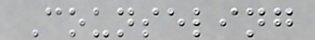Counseling
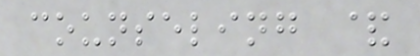counseling &
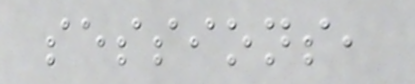sessions,
